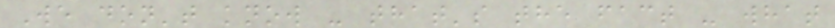We don't know - that's the fact - what
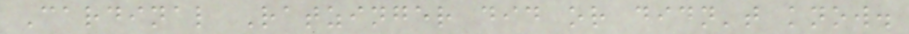Cardinal Ratzinger did or didn't know.
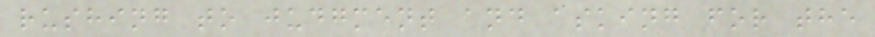rushing to judgment and asking for the
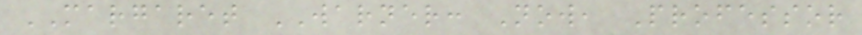MARGARET WARNER: Now, Professor
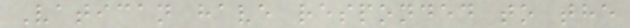Vatican have responded to the
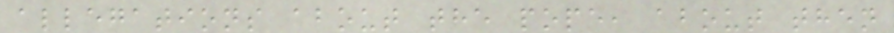allegations about the pope, about then
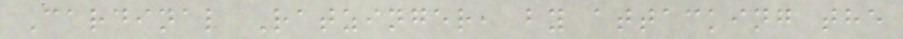Cardinal Ratzinger, by attacking the
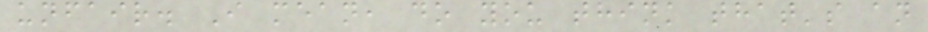unfair. I mean, do you think that's an
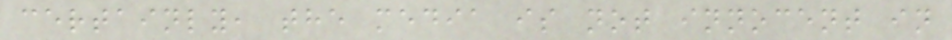certainly, the media is not innocent in
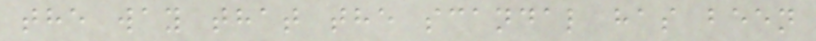the way that the scandal has been
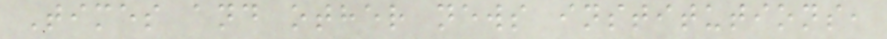Times and other news institutions,
